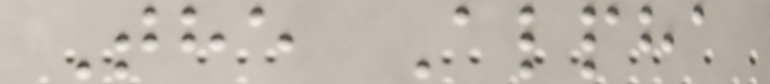The Alpha
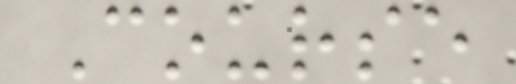Course
